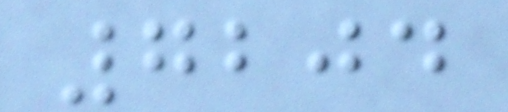7204
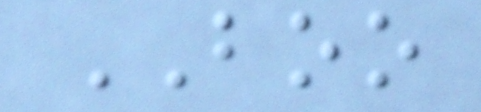BOO
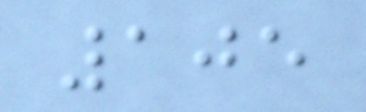105
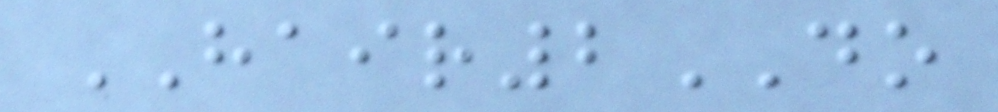HAIR2DO
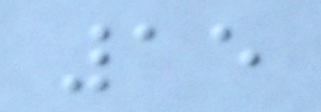15
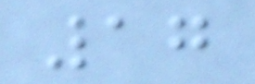17
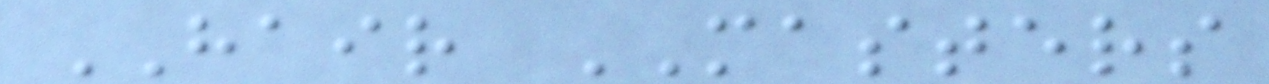HAIR MASTERS
